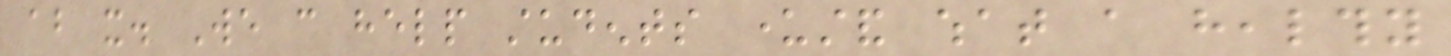about it. We can help students understand what a healthy
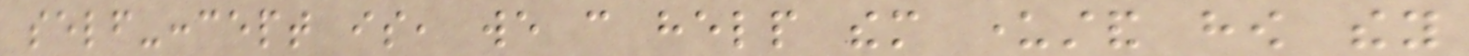self-concept is, we can help them understand how they
